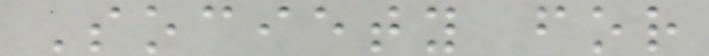Society for
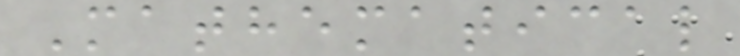Mathematical
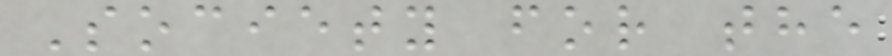Society for the
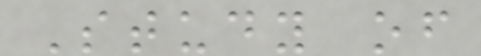Study of
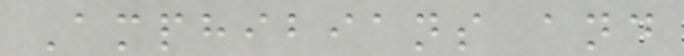Amphibians and
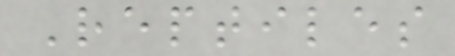Reptiles
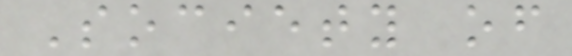Society of
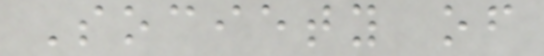Society of
